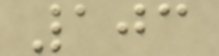103
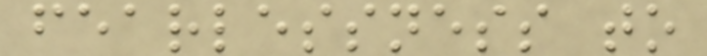fearlessness to
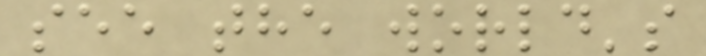see the world's
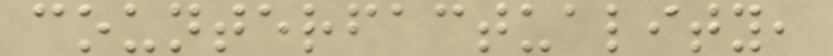counterfactuality,
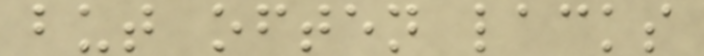but often lacks
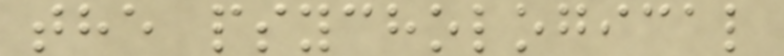the psychological
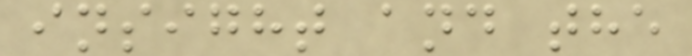insight and the
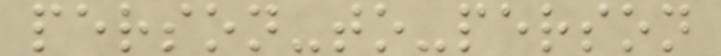person-to-person
